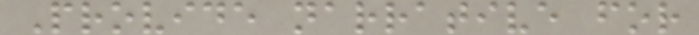Provide narrative for
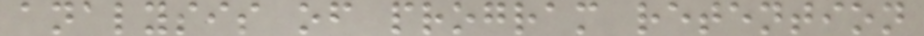analysis of program retention
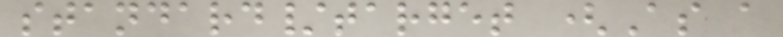standard/target (As a
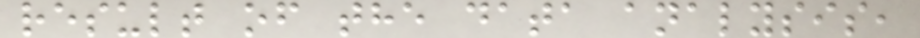result of the data analysis,
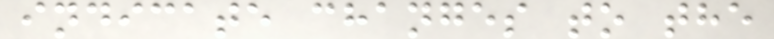indicate changes to the
